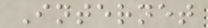Internet
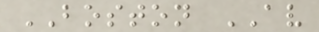BOSTON AV
